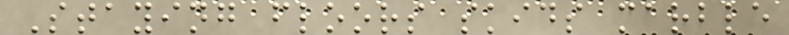Staying floors skids marble
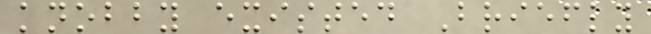knobby existed Briefly
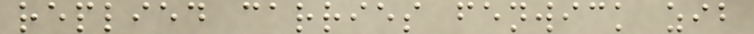replied carries fenwick zib
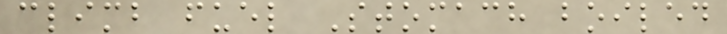climb fuel Stomach boiled
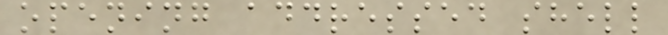opening addressed shell
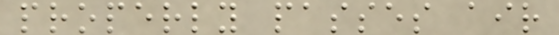properly passes air
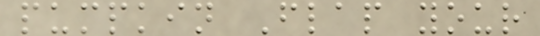pumpkin Flap your
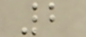2
